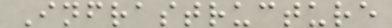Infrastructure
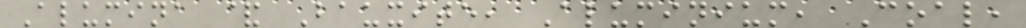Alumina & Bauxite, Aluminium, Coal,
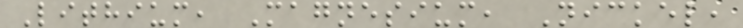Lithium, Magnesium, Nickel,
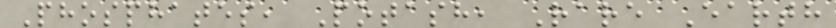Phosphates, Potash, Rare Earth
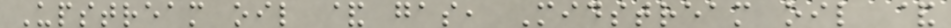Upstream oil & gas, Midstream oil &
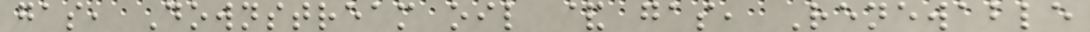gas, Downstream oil & gas, Renewable
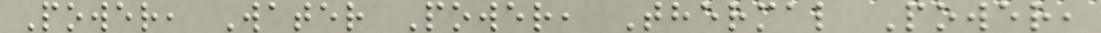Power, Water Power, Thermal Power,
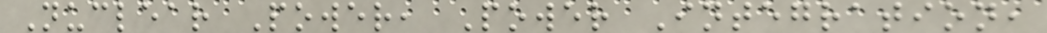Nuclear Power, Power Integration,
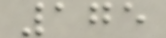175
